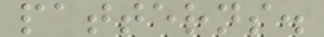patterns.
